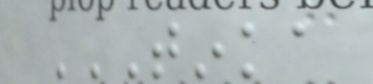TINKA
